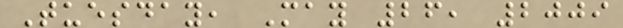Tuesday, May 26, 2009
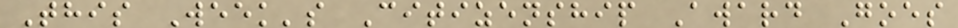This Week's Citizenship Award Goes
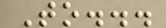To...
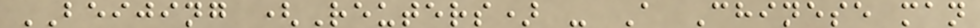BEIJING (Reuters) - A Chinese man
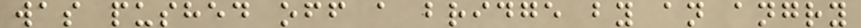was pushed off a bridge by an angry
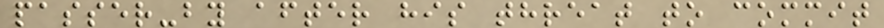passer-by after his threat to commit
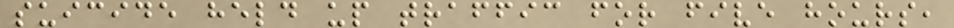suicide held up traffic for five hours,
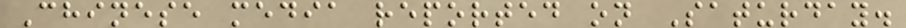Chinese media reported on Saturday.
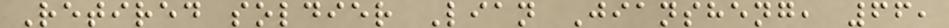Retired soldier Lian Jiansheng, 66,
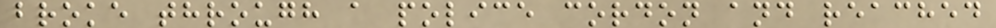broke through a police cordon and reached
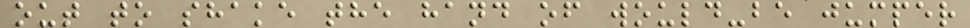out to shake the hand of would-be jumper
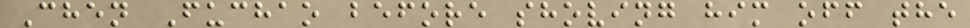Chen Fuchao before shoving him off the
